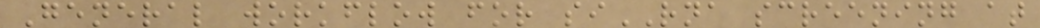General workflow for siRNA screening at
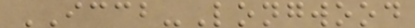ICCB-Longwood
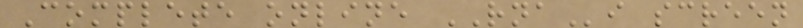Complete online RNAi screen
